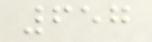657
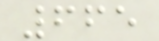665
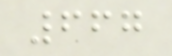667
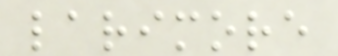larimore
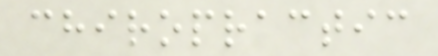chiropractic
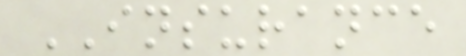INSURANCE
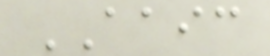AAIC
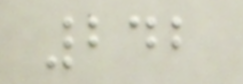242
